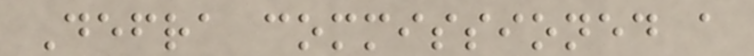Defra commissioned a
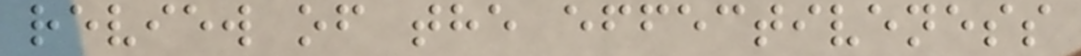review of the effectiveness
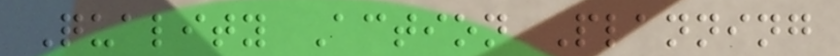Quality Action Planning
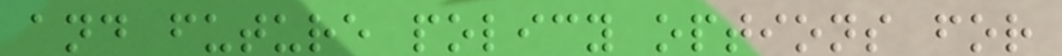and future policy options for
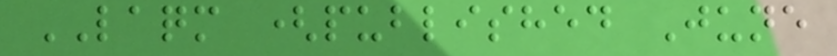LAQM (published June
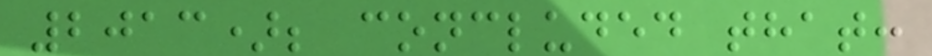2013); concluded that:
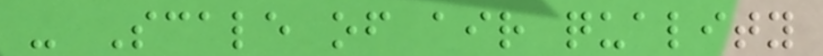- Scale of air quality
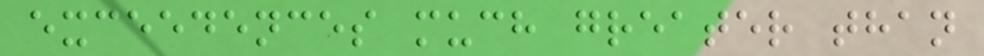exceedences much greater than
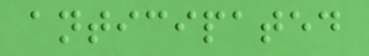anticipated
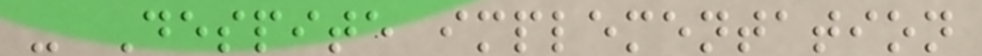- Despite implementation
